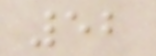52
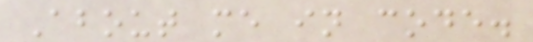About me in code.
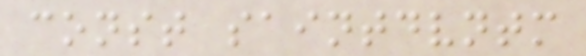const saintdvntm
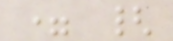= {
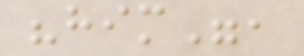"him",
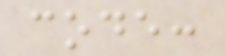code:
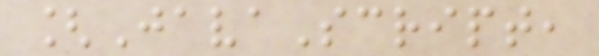[JavaScript,
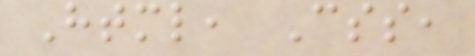Html, Css,
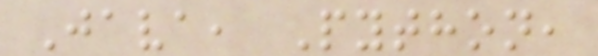Java, Python,
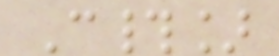C#]
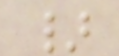}
